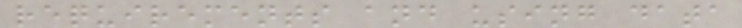requirements and using data
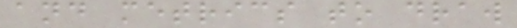and metrics to draw
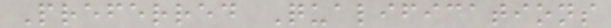Preferred Qualifications
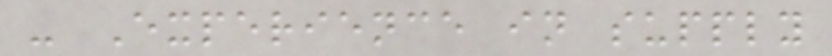- Experience in supply
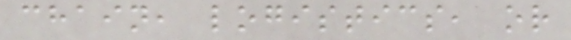chain, logistics, or
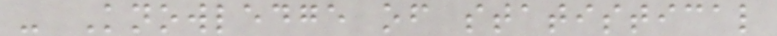- Knowledge of statistical
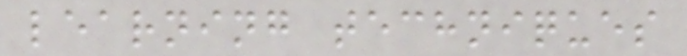learning techniques
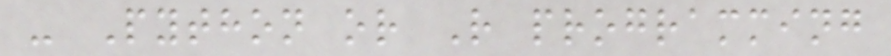- Python or R programming
